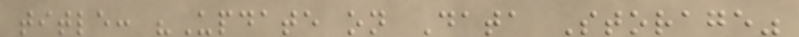title: "Update on Data Storage"
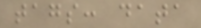tags: data
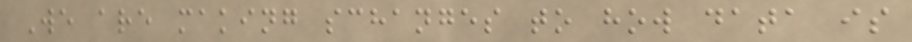We are making schanges to how data is
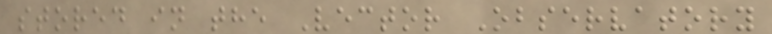stored in the Vector Observatory
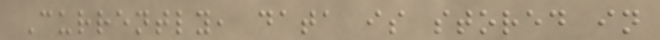Currently, data is stored in
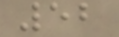52
